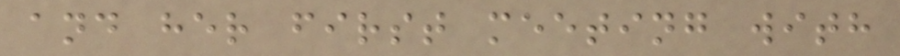and her first meeting with
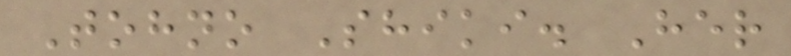Tohno Shiki. Her
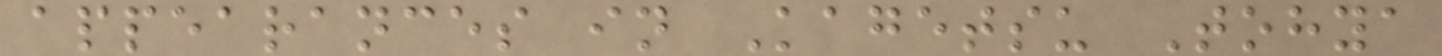appearances in Kagetsu Tohya
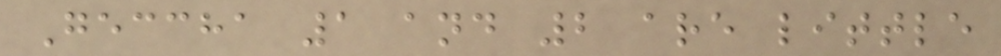Geccha 1 and 2 are little
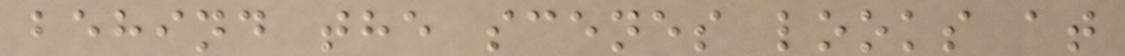behind the scenes looks at
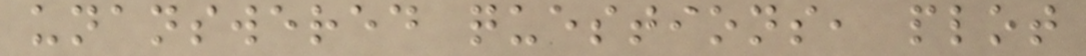unanswered questions, plot
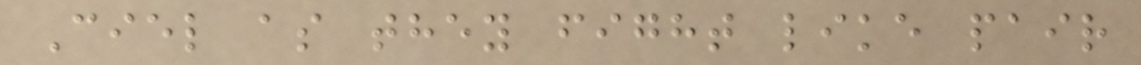Ciel as they fight like pair
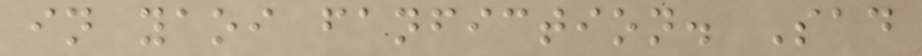in yaoi fanfiction. Sad
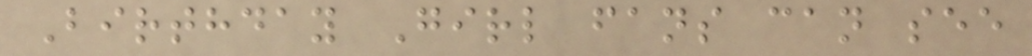Birthday Girl fans can see
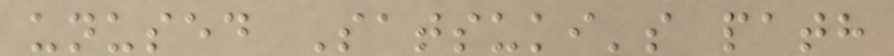unused Satsuki's path
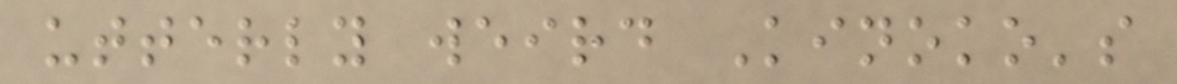utterly weird Kinoko's
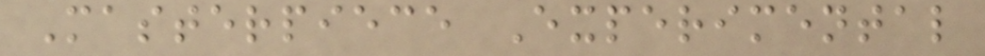Masterpiece Experimental
